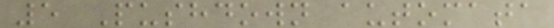5 Pushdown automata
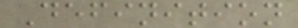Definition
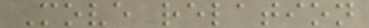Move relation
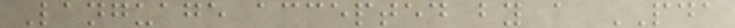Language accepted by a PDA
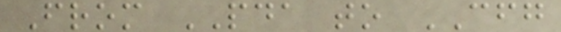From PDA to CFG
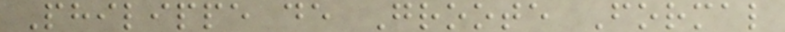Philippe de Groote Formal
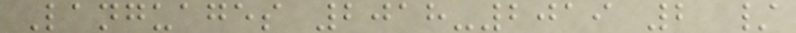Languages 2018-2019 2 /
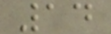14
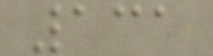131
